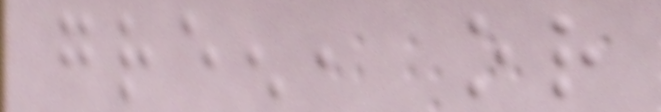green, or
